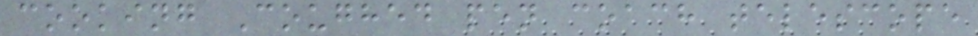cooking Coughed pen coach telescope
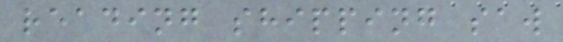reading shipping saw
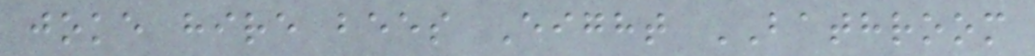joke hire bees Eight BATHROOM
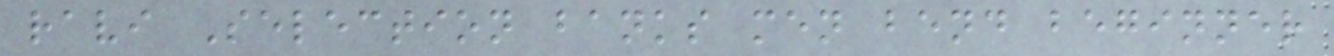ravi Selection banks men bend beginner
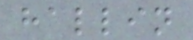hallin
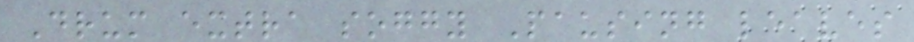Drum extra soggy Pausing leaves
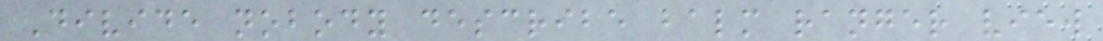Divide nobody describe balm ranger view
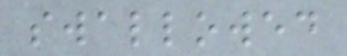swallowed
